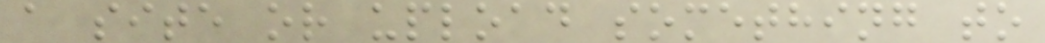a site or upload something to
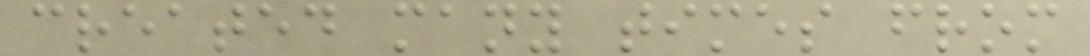created many times from
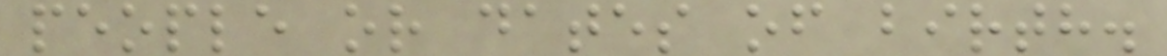people or dates of birth.
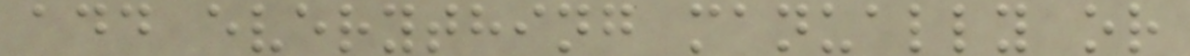add everything manually or
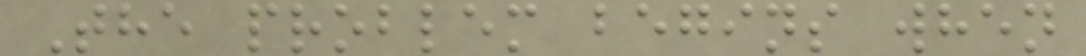The problem begins when
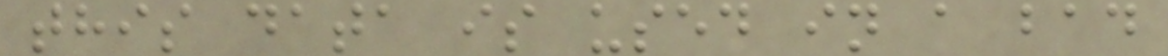this data is used in a bad
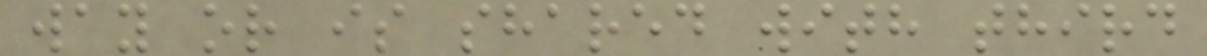way or is shared with third
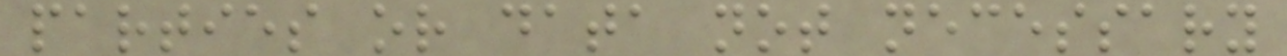parties or data not necessary
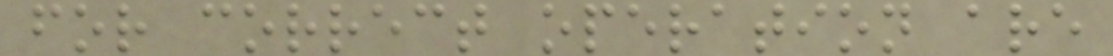for correct operation are
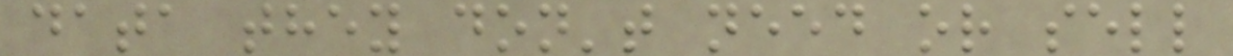data they don't need or sell
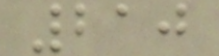210
